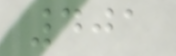401
